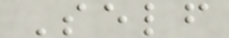Self
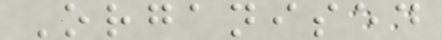Organised
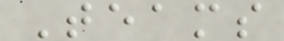Teams
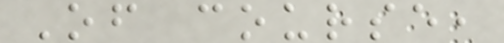Of course,
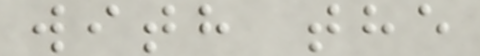with the
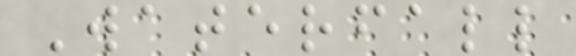Waterfall
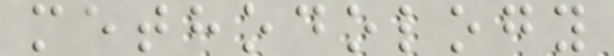methodology
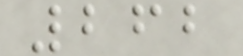262
